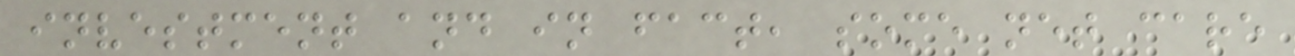investment and in fact, some net care
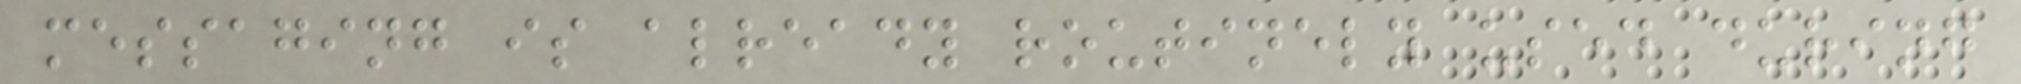messaging is already routinely used during
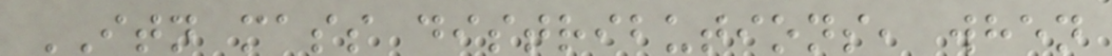ITN mass distributions, when
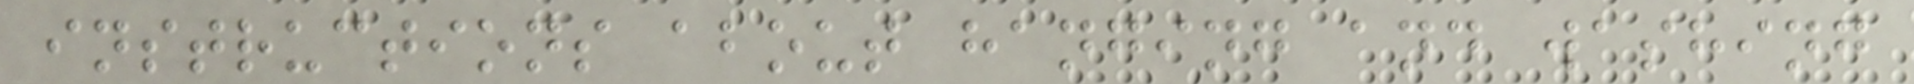instructions about hanging and washing
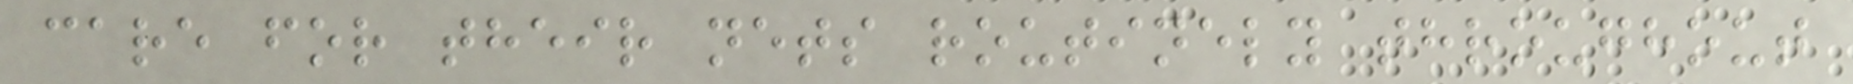care for their nets routinely throughout
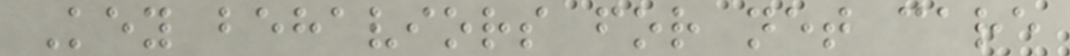Key behaviors for net care
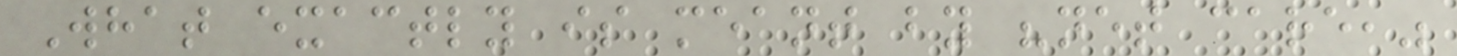What exactly is meant by "net care,"
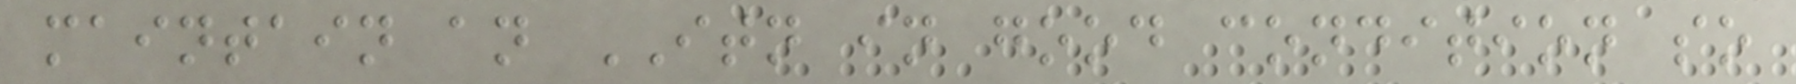maintain an ITN in good condition so
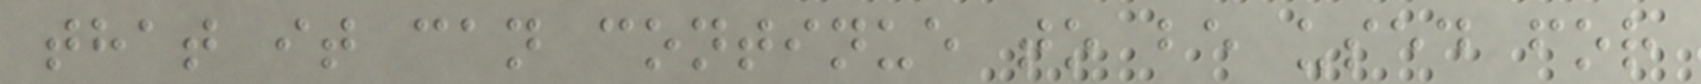that it can continue to be used for
